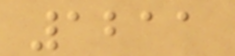1211
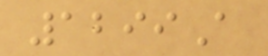1299A
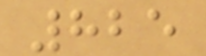825
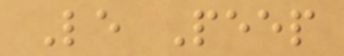Le Peep
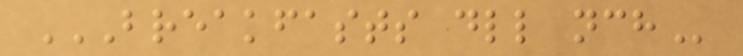BREAKFASTS DLL NCH
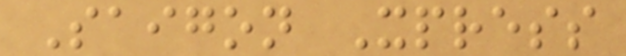Saigon Xpress
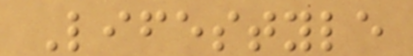Lifestyle
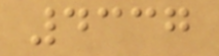4337
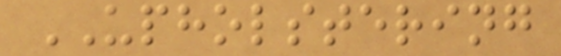UPHOLSTERING
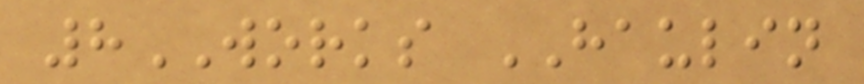8WORKS HAULIN
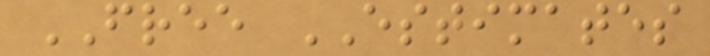FREE ESTIMATES
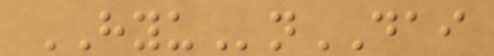HYUnDAI
